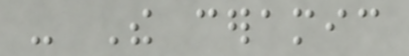- The ceramic
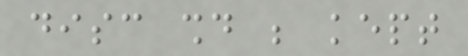disc should be kept
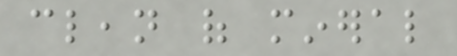clean of mineral
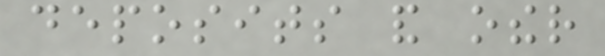deposits and other
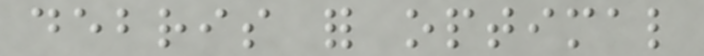debris for optimal
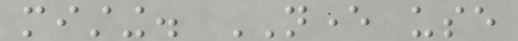misting. NEVER use
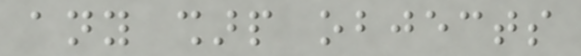any sharp objects
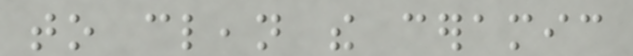to clean the ceramic
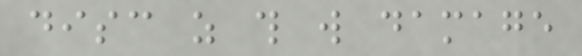disc as this will damage
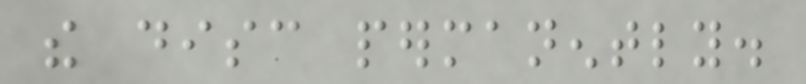the disc permanently.
